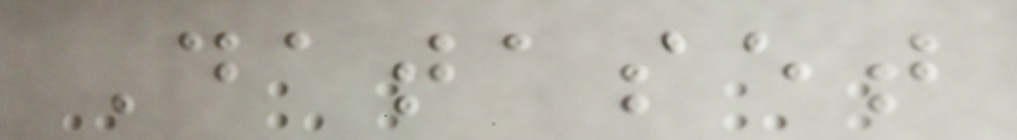Dataset
